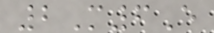2M6E
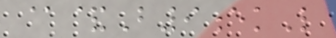@&B9ekL
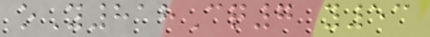oY818Cq7 y53
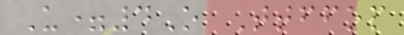U=4O Ttffop
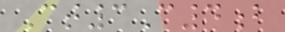Ct3C4b
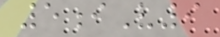5iV9
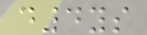d4ys
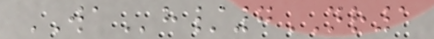WAh/7NR1
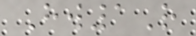Hw1R
